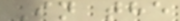In the
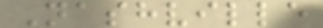Nashville
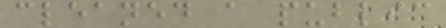cleaned a public
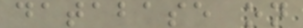database on
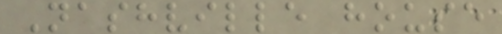Nashville house
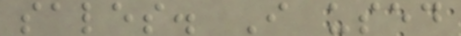sales. I used
